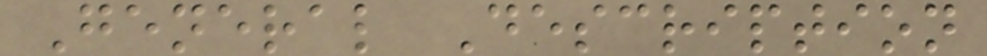General Description
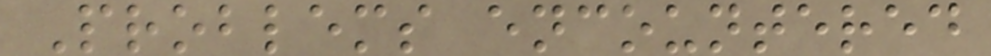Problems encountered
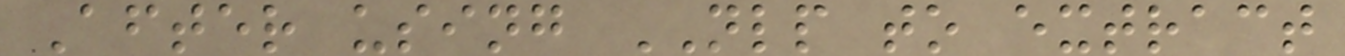After using NLP to extract
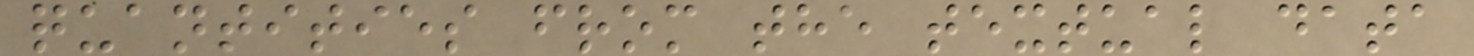quantities from the textual data
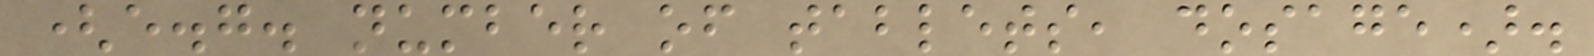(e.g. number of tablets, dosage).
